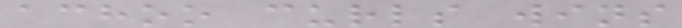achoo curls wins
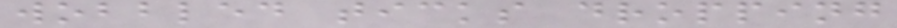wobbled ticks dropping
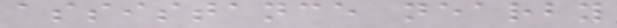assistance nearby
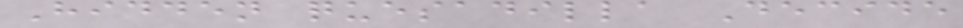Hidden quesadilla Decide
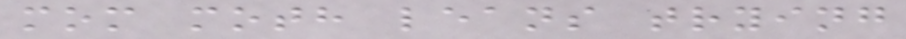mom moth leans trying
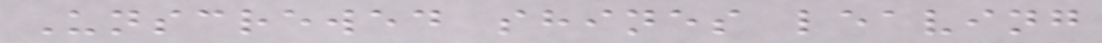Unscrewed shines leaving
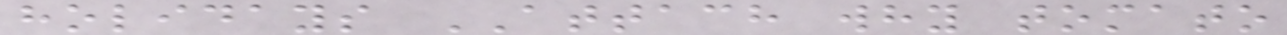holidays ATTACH why tomato
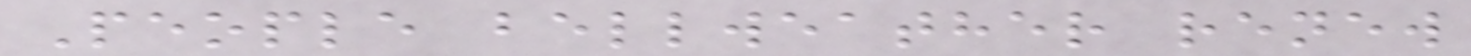People bellweather renew
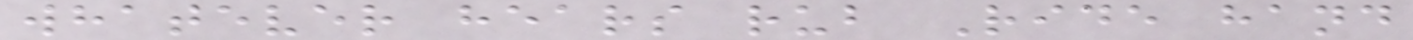whatever hears rub Ride hand
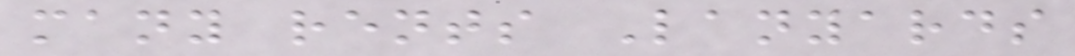many rents Lanyards
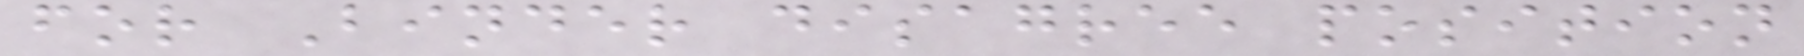for Binder disagree position
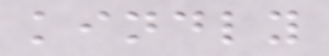kindly
